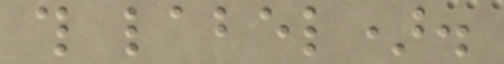this label).
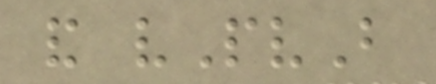and vPvB
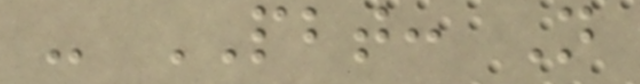- PBT: Not
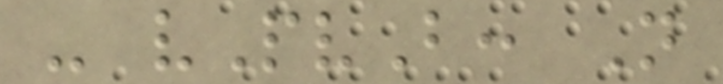- vPvB: Not
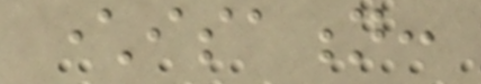characterisation:
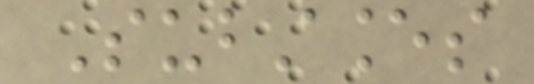Substances
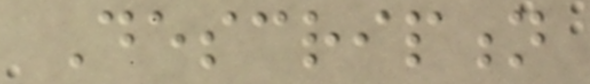Description
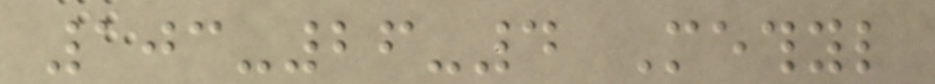103-26-4 Methyl
